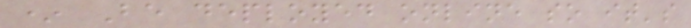* Be deployed online so it's
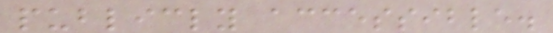publicly accessible.
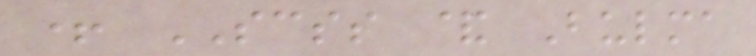+ SCSS & Bulma
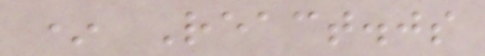* React.js
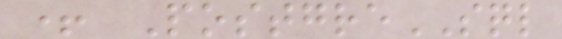+ PostgreSQL
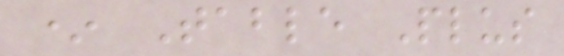* Table Plus
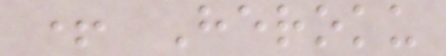+ Heroku
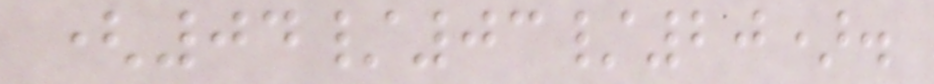(04/03/20).
